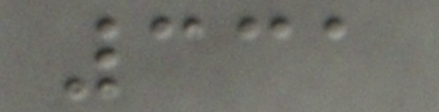331
